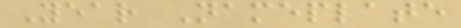Year Nameplate
